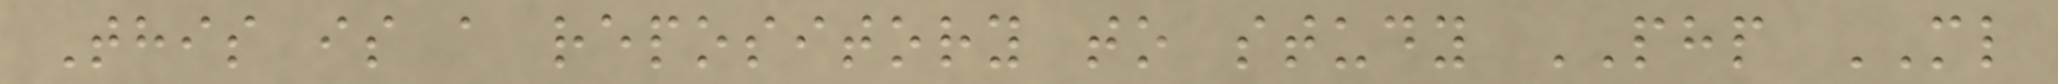This is a repository to study PHP ML
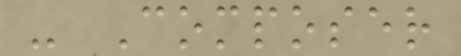- Composer
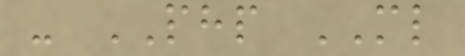- PHP ML
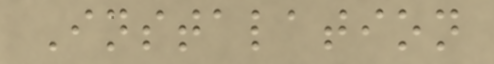Instalation
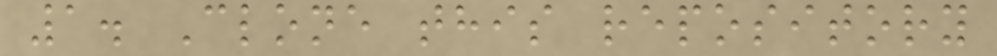1. Clone this repository
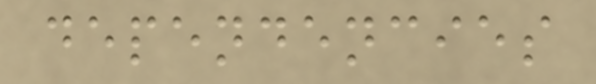dependencies
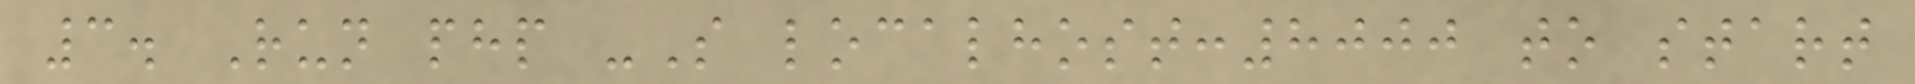3. Run php -S localhost:8000 to start
